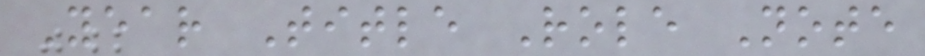Year Title Role Note
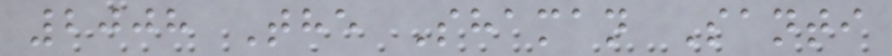2008 The Shaman Santi
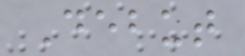Debut
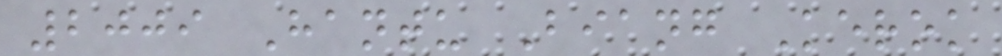2009 Hantu Biang Kerok
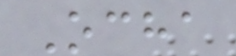Ocha
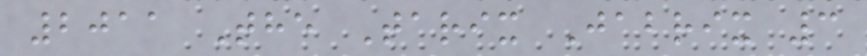2011 The Tarix Jabrix 3
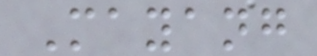Mayang
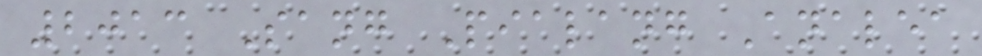2013 Sang Pialang Analea
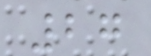27
